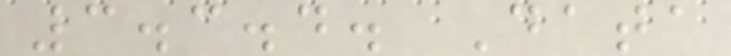3.3.4. Data
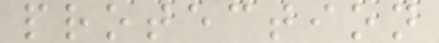protection
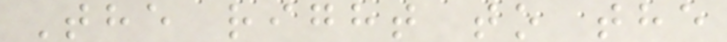The right to the
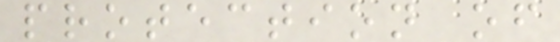protection of
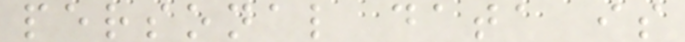personal data is
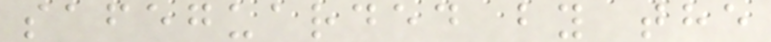safeguarded by the
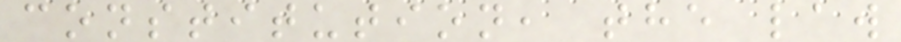constitution, the law
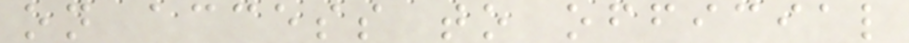on access to official
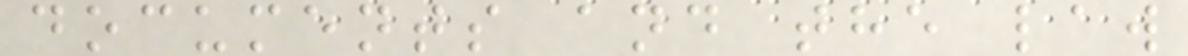documents and the law
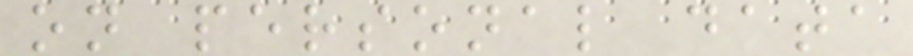on personal data
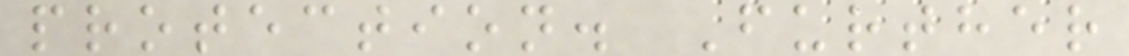protection. Further
